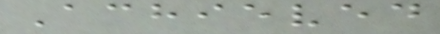Achieved
